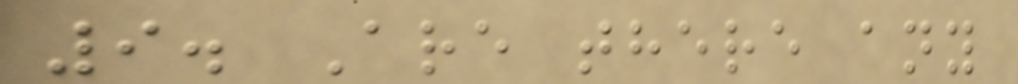9. Are there any
